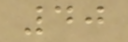40
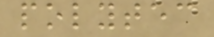polytec
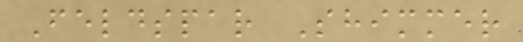Feldspar Shimmer
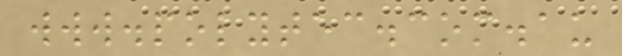www.polytec.com.au
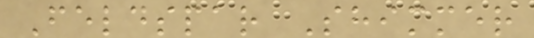Feldspar Shimmer
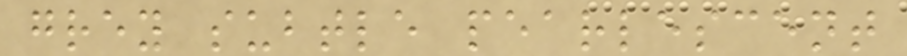grey subtle pearlescent
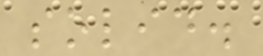solid.
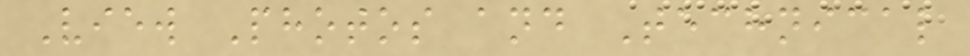View Photos and Technical
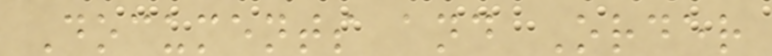Documents and Order
